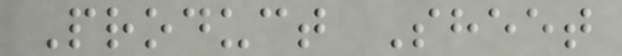Product Sheet
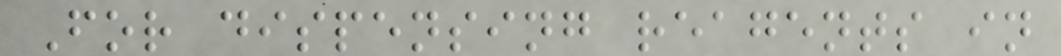For dispensing reagents in
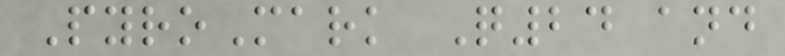PyroMark Q24 and
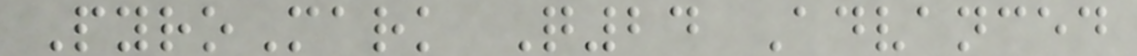PyroMark Q24 Advanced
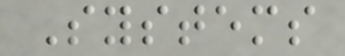Systems
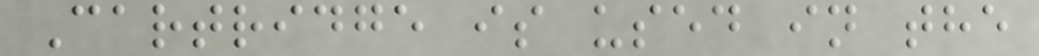Cartridge is used in the
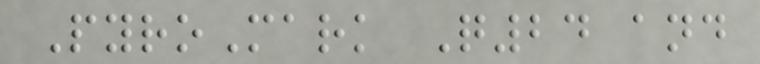PyroMark Q24 and
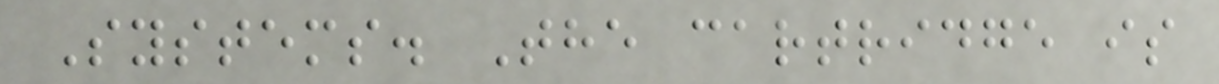Systems. The cartridge is
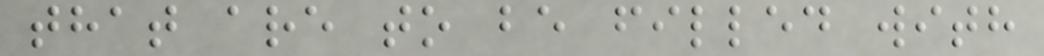that are to be filled with
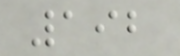192
